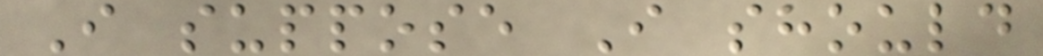I suppose I should
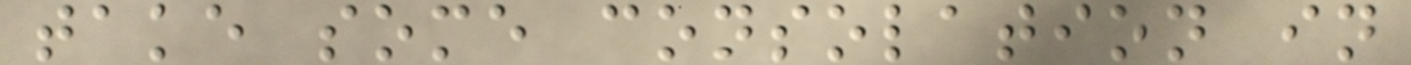take some consolation in
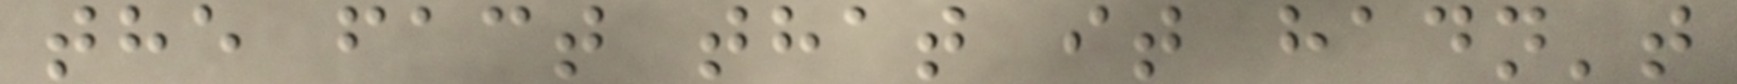the fact that it hadn't
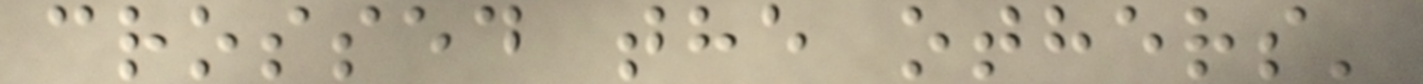crossed the others'
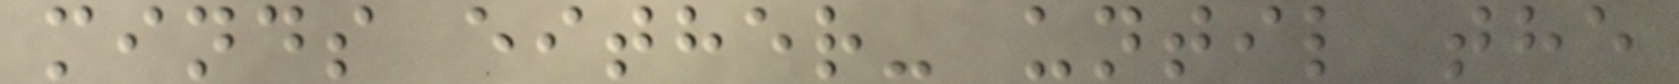minds either- until the
